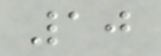10
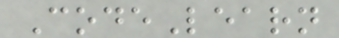CodeLearn
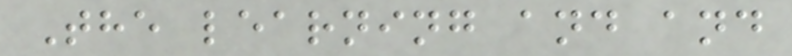The learning and and
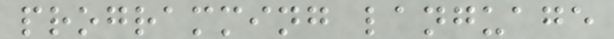programming language
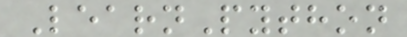LearnPython
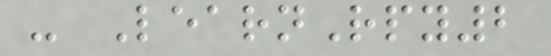- LearnRpy2
